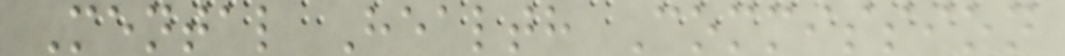Mental Health Commission
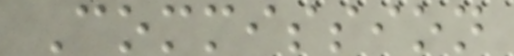Commission
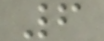6
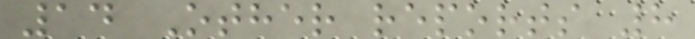14 Other reports 8
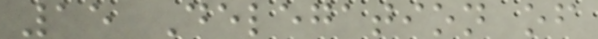15 Delegation of
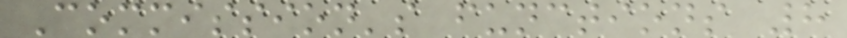Commission's functions 8
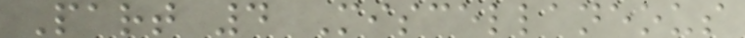Part 4 Miscellaneous
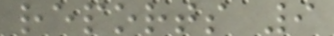reports 9
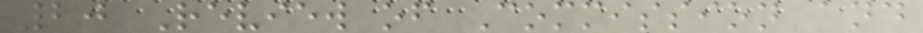20 Review of Commission and
